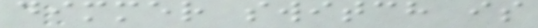dimmer switch is
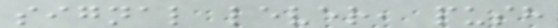signal lever, push
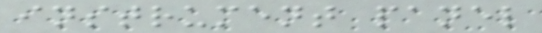instrument panel
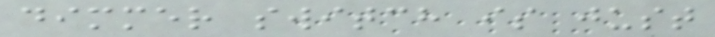dimmer switch is just
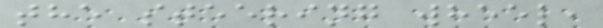the steering wheel,
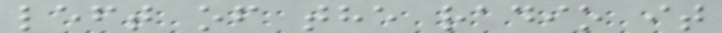left of the radio it
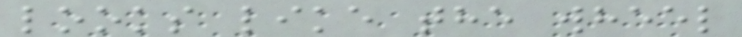looks like the wheel
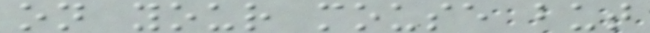on your mouse but
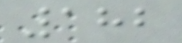182
